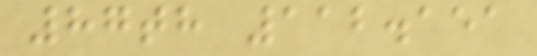87th 112.151
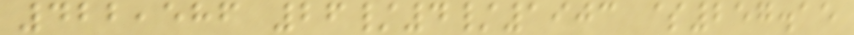422,586 26/4/1903 $257.15
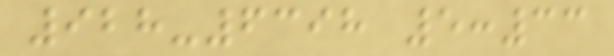928-6398 5:33
